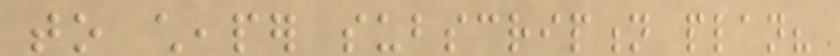to cheaper subscription plan?
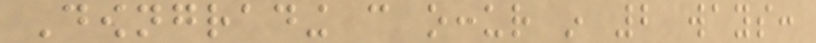Downgrading can occur in 2 ways:
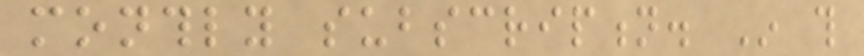monthly subscription. In this
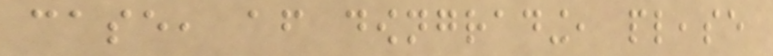case, after downgrading, please
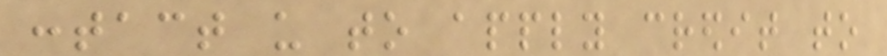contact us to apply credit to
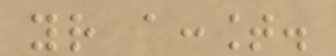your account.
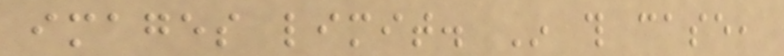images limit. In this case,
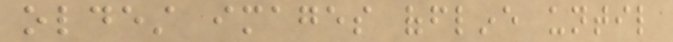oldest images offline until
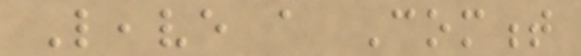Leave a Comment
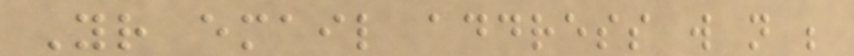Your email address will not be
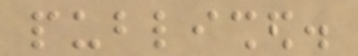published.
